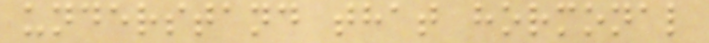understand that hormonal
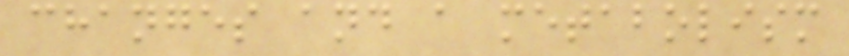changes and a metabolism
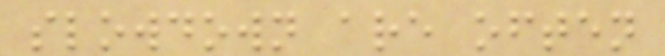slowdown are often
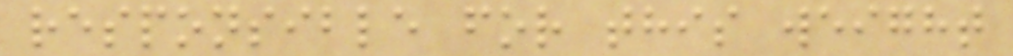responsible for this weight
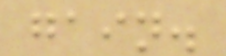gain.
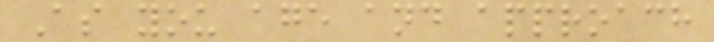As you age and approach
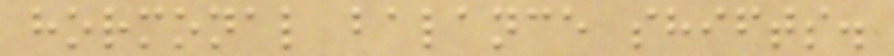hormonal balance shifts.
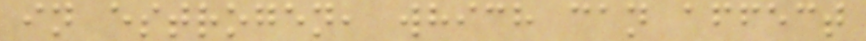in estrogen, which can affect
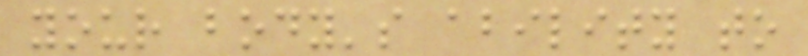your body's ability to
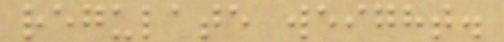regulate weight.
